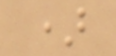)
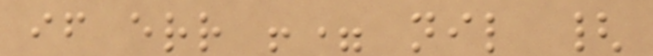if err != nil {
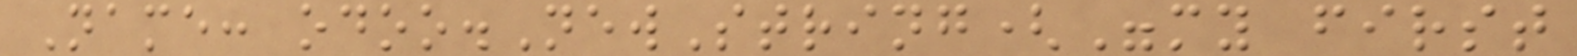Name: odoo.NewString("my first
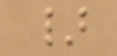}
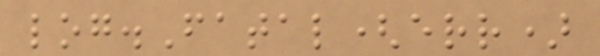log.Fatal(err)
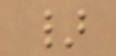}
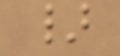}
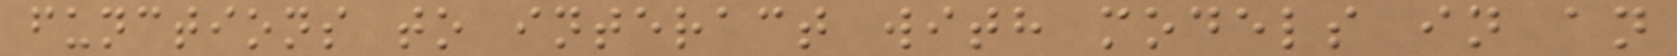functions to interact with models in an
